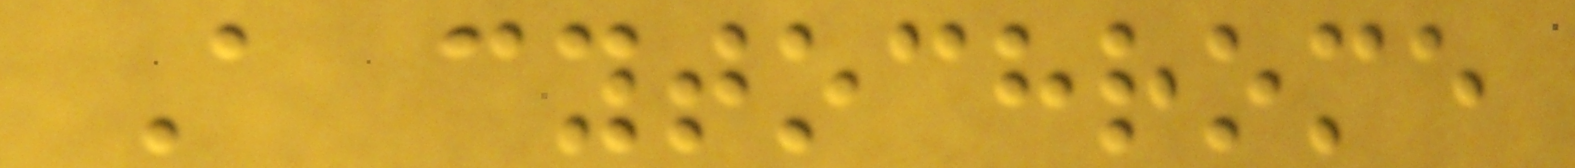A cytochrome
